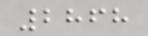2868
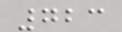723
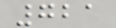721
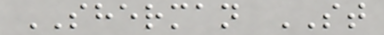SHERMAN ST
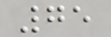75
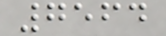7564
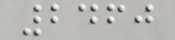2460
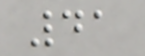41
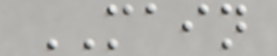MAIN
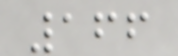166
